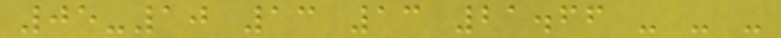05-10 13 13 21.66 - - -
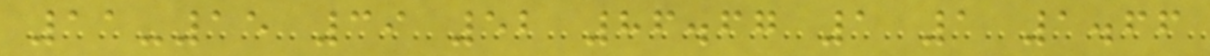11-15 39 52 86.67 1 1 1.66
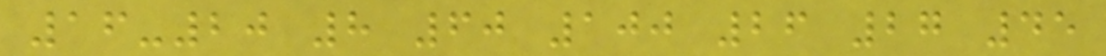16-20 8 60 100 26 27 45
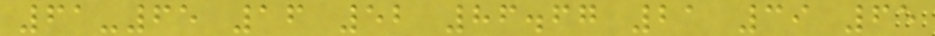61-65 16 52 86.67 21 39 65
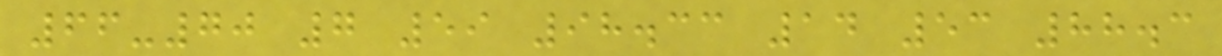66-70 7 59 98.33 14 53 88.3
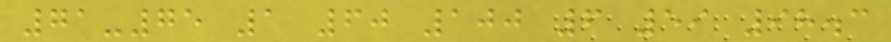71-75 1 60 100 6 59 98.3
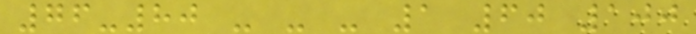76-80 - - - 1 60 100
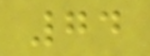74
